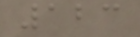123
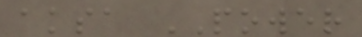aksa POWER
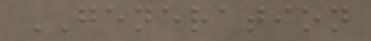GENERATION
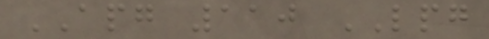APG 110 LPG
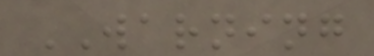WARNING
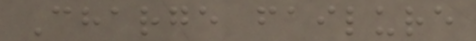Charge failure
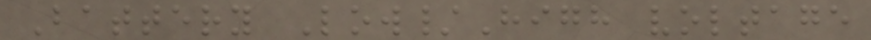Battery Low/High voltage
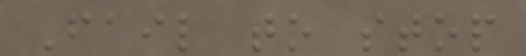Fail to stop
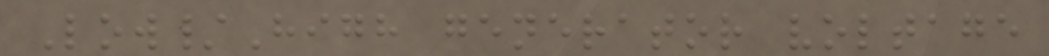Low/High generator voltage
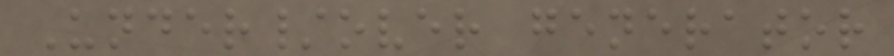Under/over generator
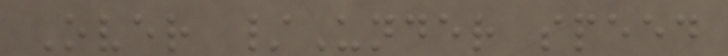Over /Under speed
